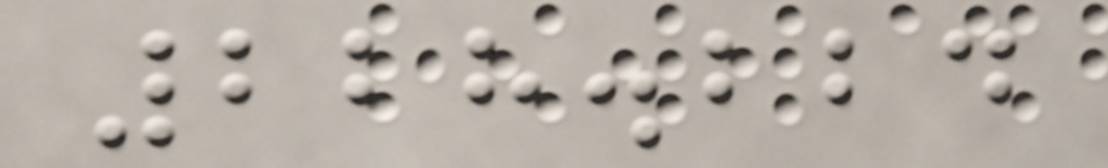228.224
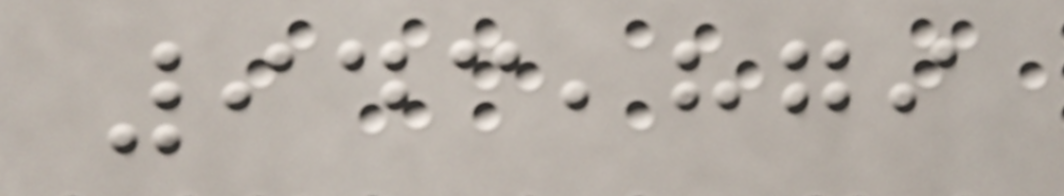943,879
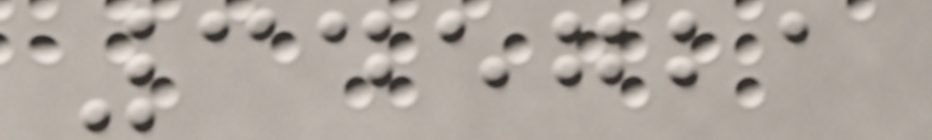345721
